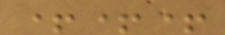+++
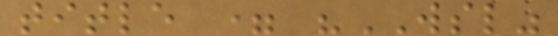title = "WSL"
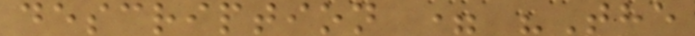description = "The
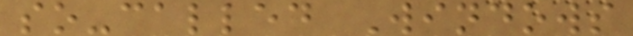so-called Windows
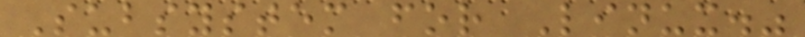Subsystem for Linux."
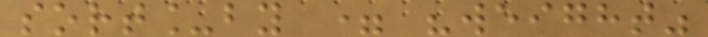sort_by = "weight"
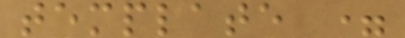template =
